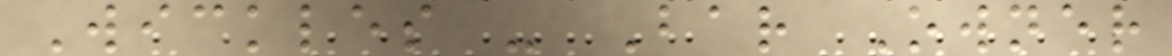Wickles - Bar Owner
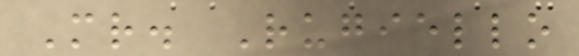Mr. Rugiello
